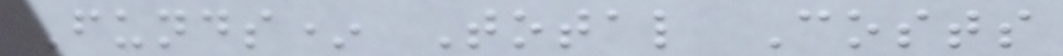Funds* Total Costs
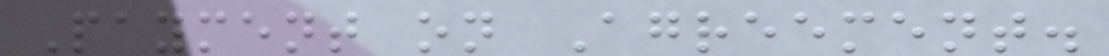Payment on Agreement.
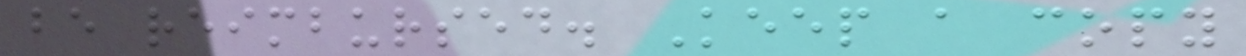be reimbursed. Keep a copy
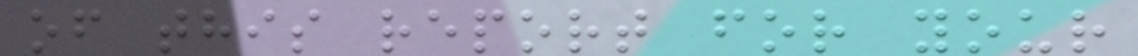of this report for your
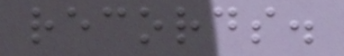records.
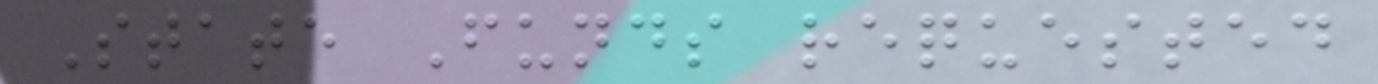State Funds requested
